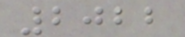2022
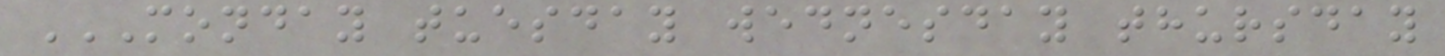MONDAY TUESDAY WEDNESDAY THURSDAY
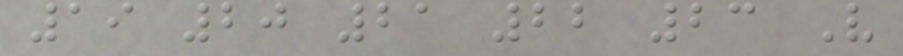19 20 21 22 23 V
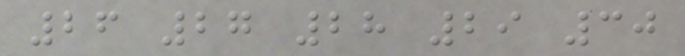26 27 28 29 30
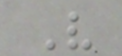V
